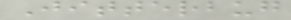Jitterbug
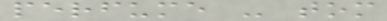perfume - tom
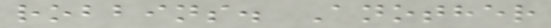robbins. Another
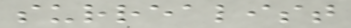surrealist
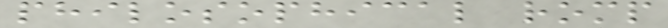philosophical romp
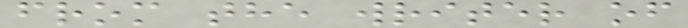from the writer of
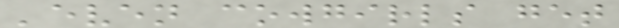'even cowgirls get
